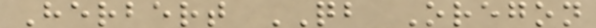Herbert QB Oregon
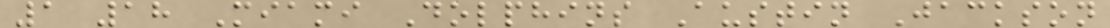1 18 Miami Dolphins Austin Jackson
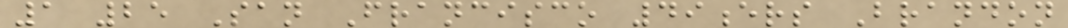1 25 San Francisco 49ers Brandon
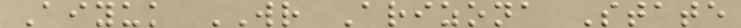Aiyuk WR Arizona State
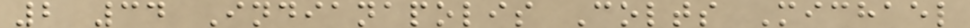2 34 Indianapolis Colts Michael
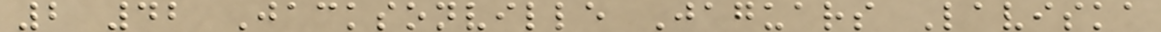2 42 Jacksonville Jaguars Laviska
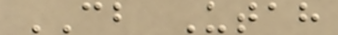CB Utah
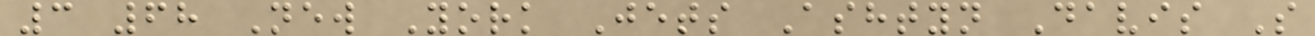3 68 New York Jets Ashtyn Davis S
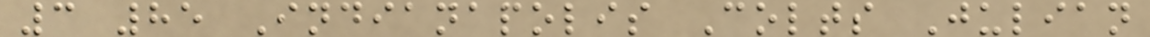3 85 Indianapolis Colts Julian
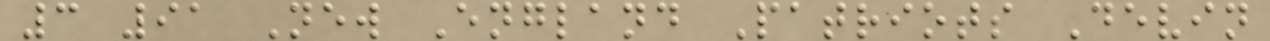3 91 New England Patriots Devin
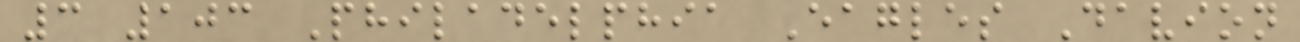3 103 Philadelphia Eagles Davion
